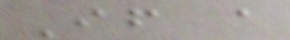If a
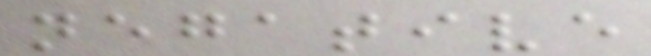negative
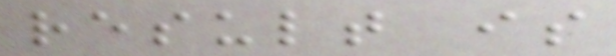result is
